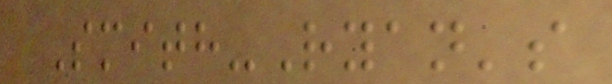Smith-Ryan's
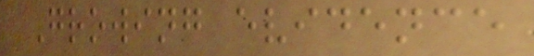Growing evidence
